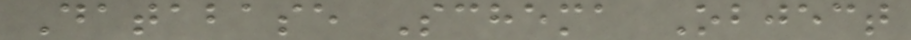Database Schema Object
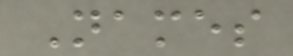Names
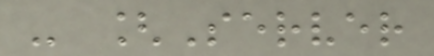- [Server
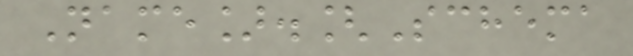Name].[Schema
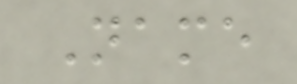Name
